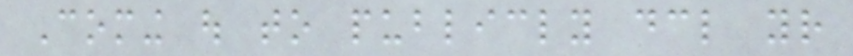Coming out to publicly declare your
